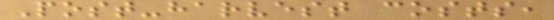Post-harvest costs,
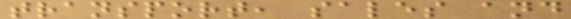transport, sales and
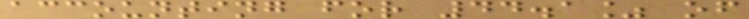accounting for 44.1% of
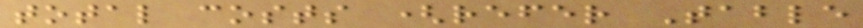total costs (refer Table
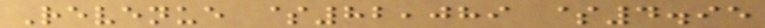Revenue $82,089 $4.95
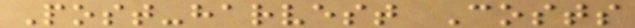Post-harvest Costs
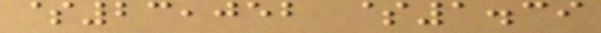$23,052 $1.39
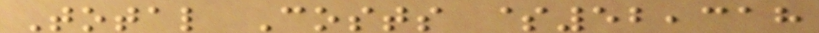Total Costs $52,318
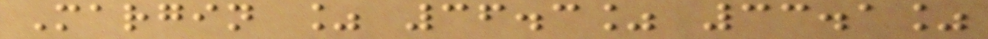Margin % 36.3% 33.1%
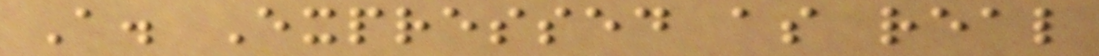A. Expressed as real
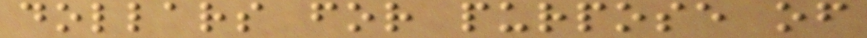dollars for purpose of
